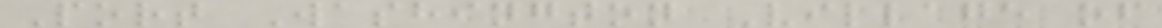Port Washington Village of
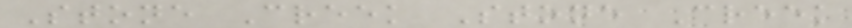Stone Creek Stone Creek
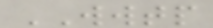WWTP
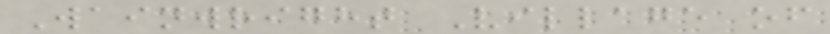Wainwright Village of
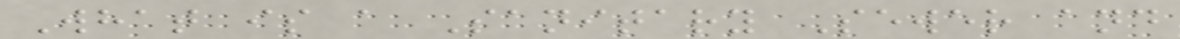What is a Sanitary Sewer and
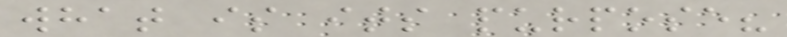what is its purpose?
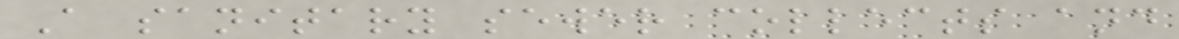A sanitary sewer collects and
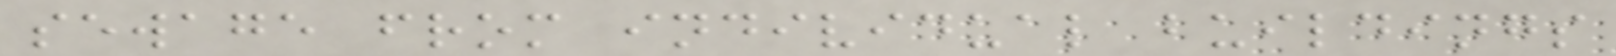sewage from individual buildings
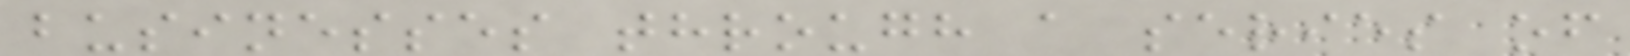businesses through a series of
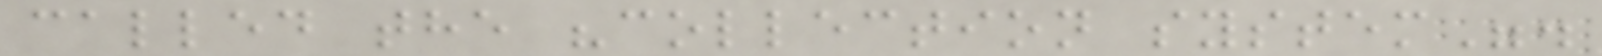called the "collection system".
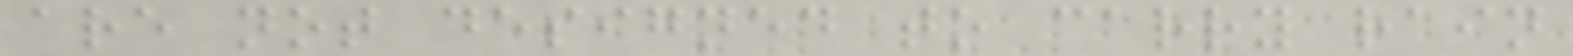are not designed to carry rain
